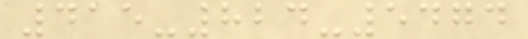415-824-5474
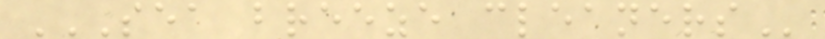SEA BREEZE CLEANERS
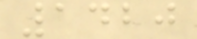1420
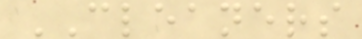CLEANERS
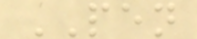PEN
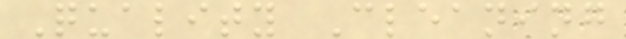Quality Cleaning
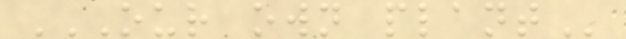OUR OWN PLANT
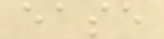ease
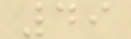49
